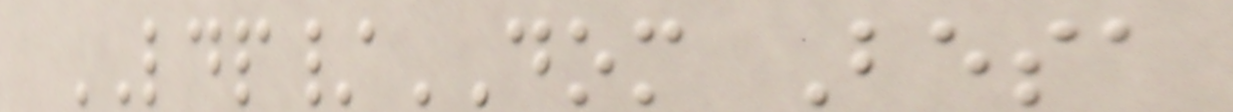LDP/DOM Besa
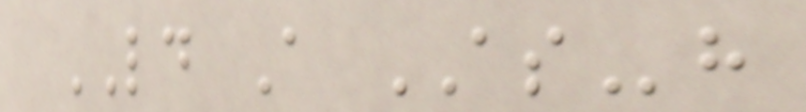LD A ASh
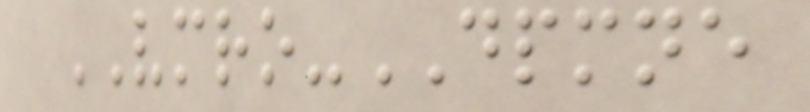VMRO-DPMNE
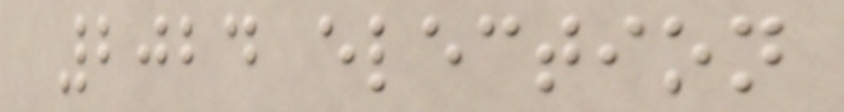2024 election
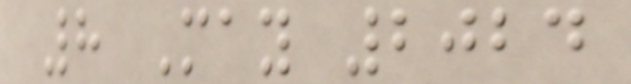8 May 2024
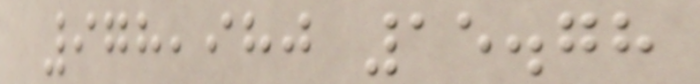978,980 15.78
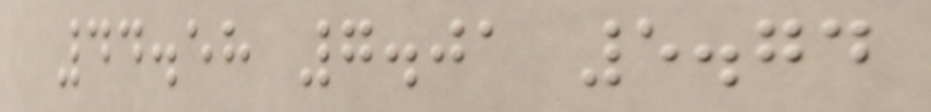44.58 7.01 5.74
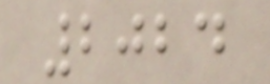2024
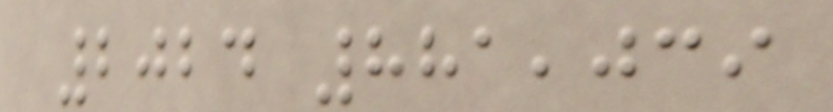2024 881,039
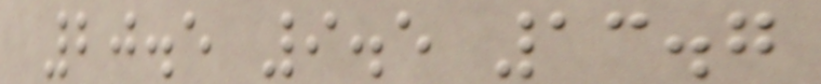20.5 9.5 13.7
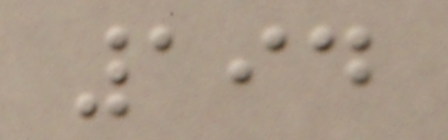194
